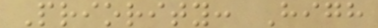Priority: High
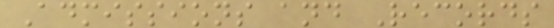Admissions and Records
